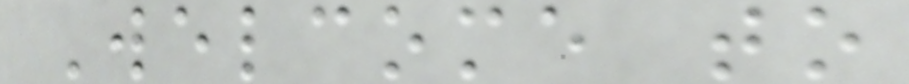Welcome to
